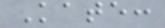Kate:
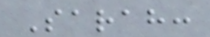Sarah:
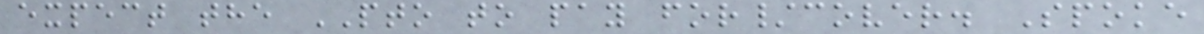expect the PTO to pay for/cover. Spoke
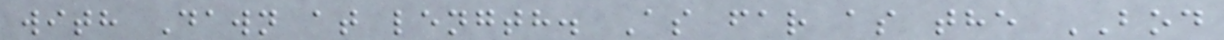with Dawn at length. As far as the BOD
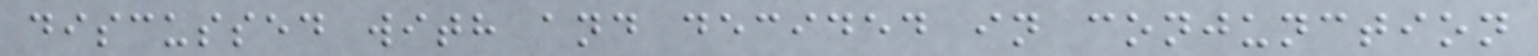discussed with and decided in conjunction
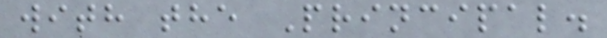with the Principal.
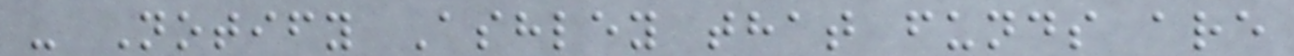- Notify Ashley that funds are
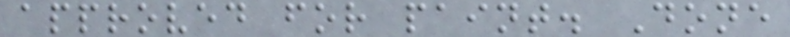approved for paint. Done
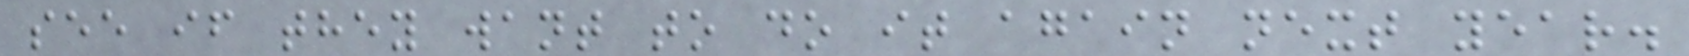see if they want to do it again next year.
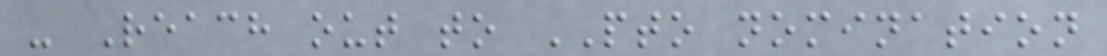- Reach out to PTO nomination
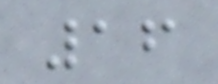16
